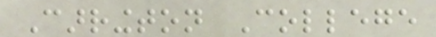Carrington College
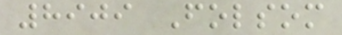8909 Folsom
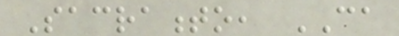Sacramento, CA
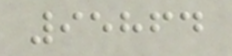95864
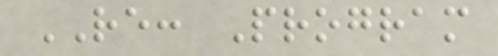RE: Program
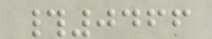#0466
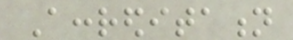Accreditation
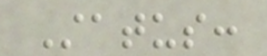Status:
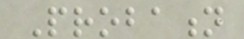Probation
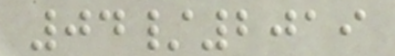04/2019
